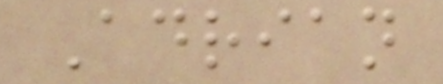Adrian
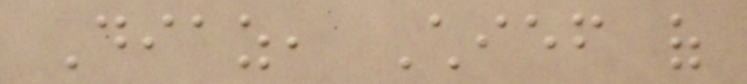Diaz, Chief of
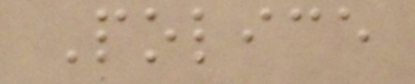Police
